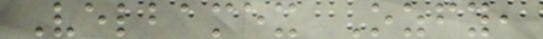Velbamex Ozfy,
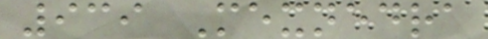939 Mexnedra
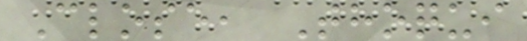Close, Thoqui
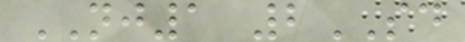NJ1 2SD
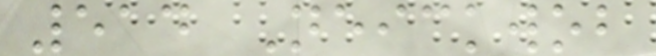514 Neickwob
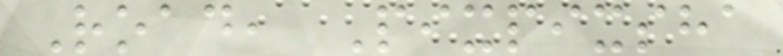Road, Pixpixsha
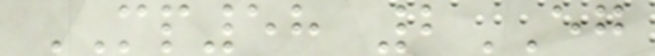MP58 2EG
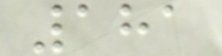181
